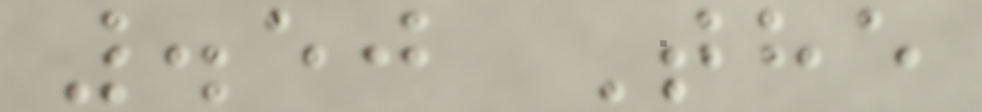.50 The
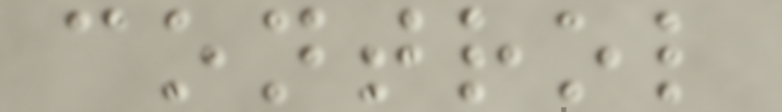control
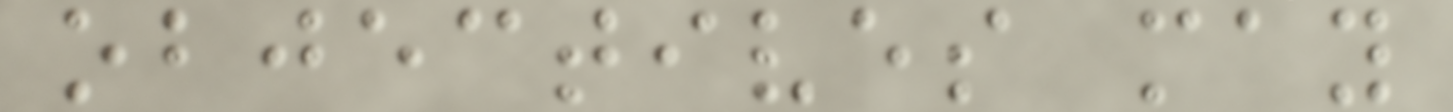objectives may
